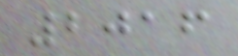2016
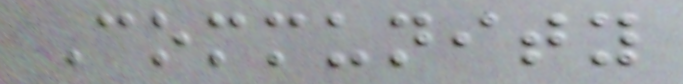Community
